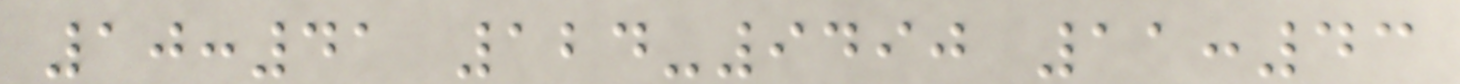10:41 124-9490 11:43
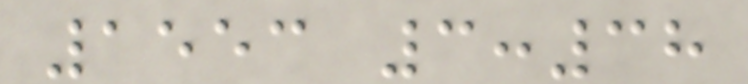1553 3:38
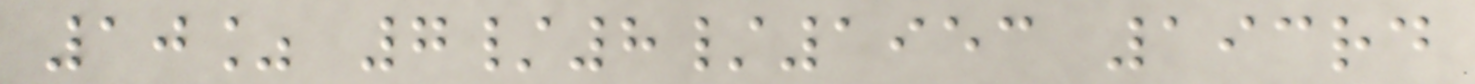10% 7/8/1953 193rd
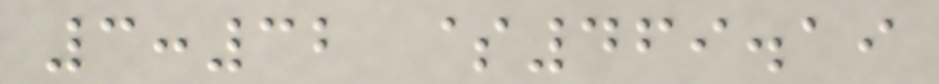3:32 $469.19
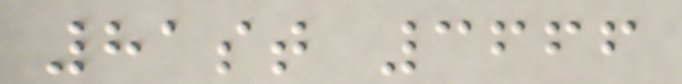81st 3666
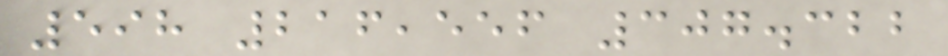598 216,556 307.322
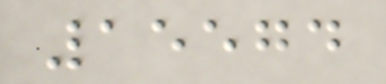15574
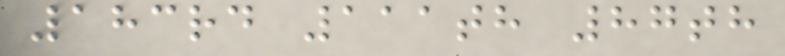183rd 111th 87th
